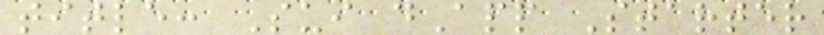title: Sui dApp Starter
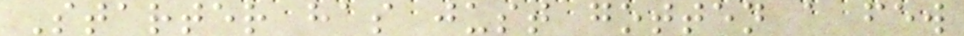Starter has just gotten a few
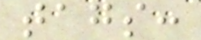tags:
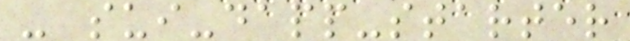- sui-dapp-starter
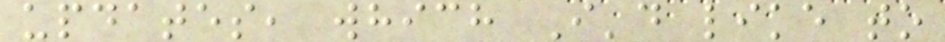updates, which I'd like to
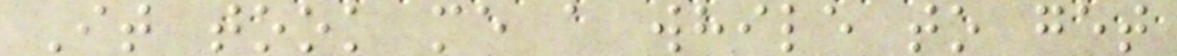It took me a while to get
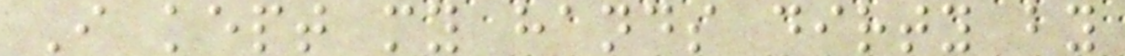I kept my hands dirty by
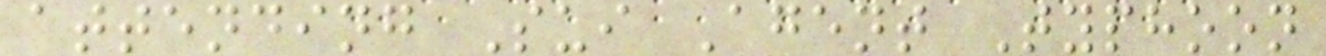attending Sui Agent Typhoon
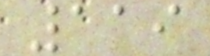119
